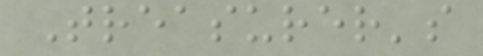Treasurer's
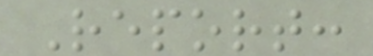Report:
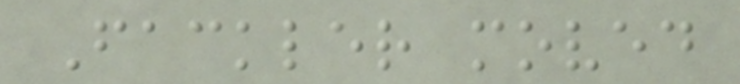Fackler moved
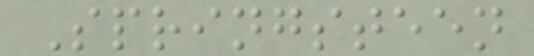Springsteen
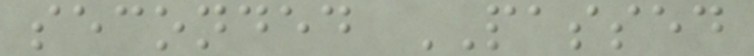seconded PASSED
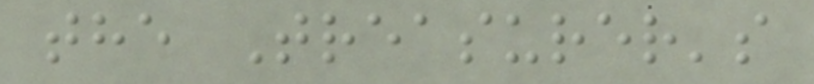the Treasurer's
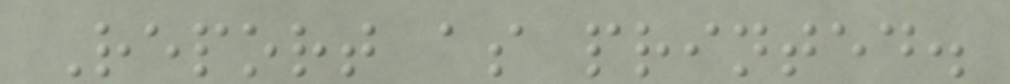Report as printed.
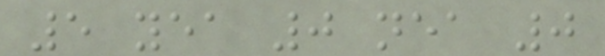5 yea 0 nea 0
